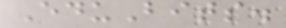EduBits.
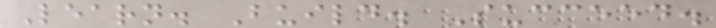Learn. Build. Succeed.
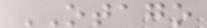OTAGO
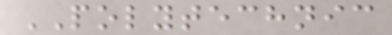POLYTECHNIC
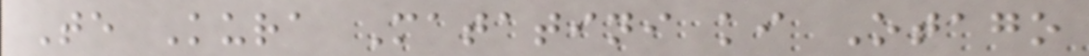Te Kura Matatini ki Otago
